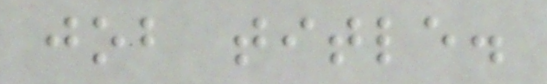job title.
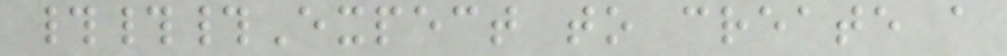###Expect to create a
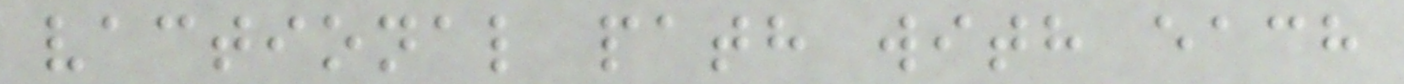vactional path with each
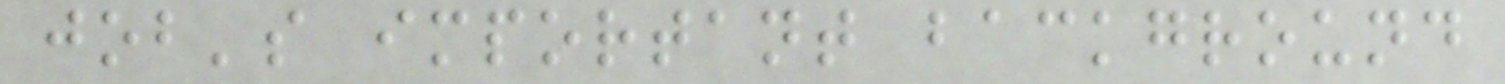job's important background
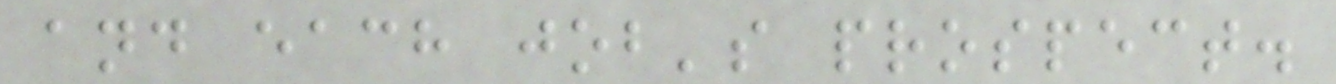and each job's prospect.
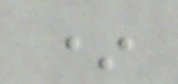*
